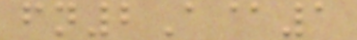fn2A@1
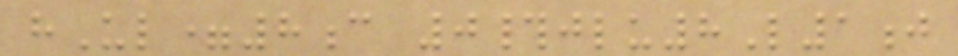hUl=8c 0#jlu8L1j
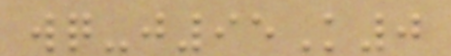wq-j95K0
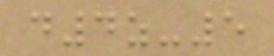d4z-5
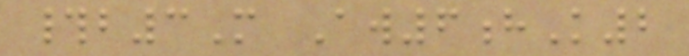#b3M Aw6hK2
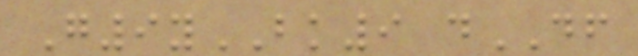G9yBK9 dDF
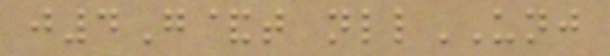j4G&t nllUNJ
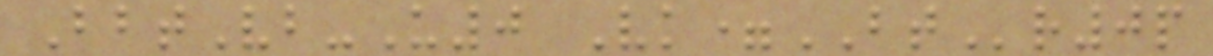BbtVb-U0 Vk=BTr0p
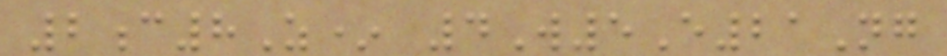2c8Z* 4W5E21Ng
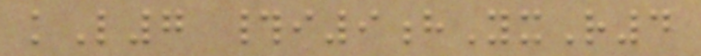kL7 #i9hYxR4
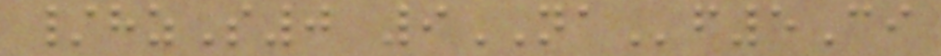/hzS0 9NAf5Ci
